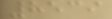8539
